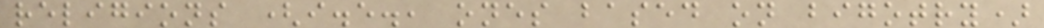religions (i.e., ones based on bigotry)
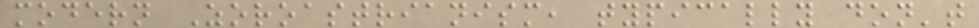modern Zoroastrianism, typically don't
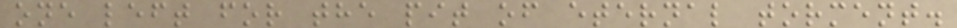one left for the pit of eternal torment.
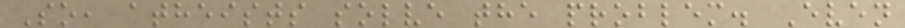So, atheists solve the problem. Even
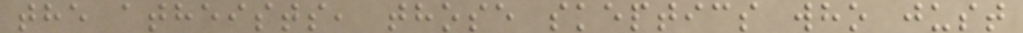the atheists, those skeptics who just
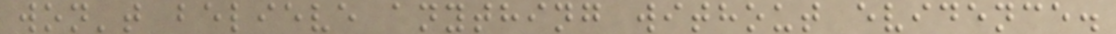won't believe anything without evidence.
